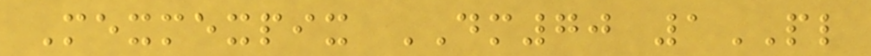Mexmexpix DM70 1PL
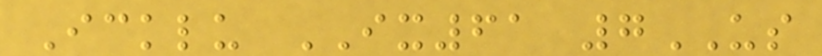Icklu IX61 7US
